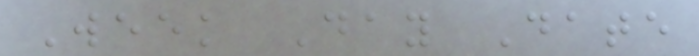Week Day Date
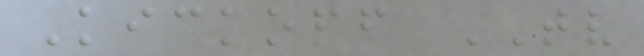Kickoff TV
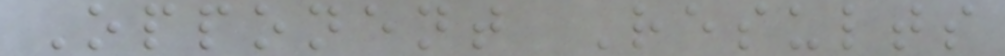Opponent Results
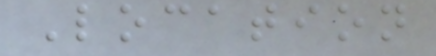Location
